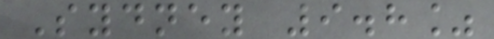Sydney 9.8%
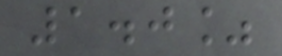1.0%
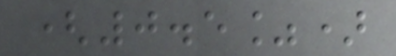(0.5%)
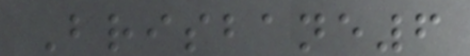Brisbane6
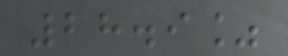28.9%
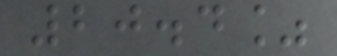20.4%
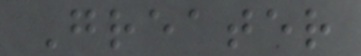Greater
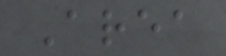Area
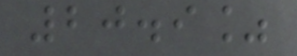20.9%
